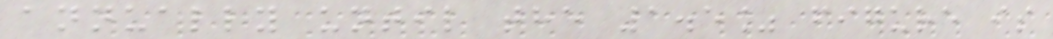annually until the 1.5% figure is
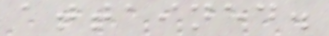attained.
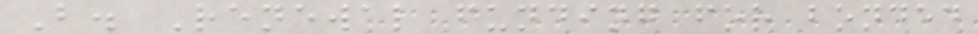B. Renewal funding for bonded
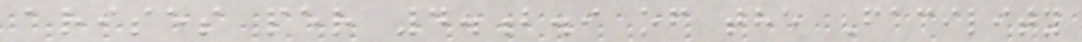arises per 4.b.i of the Facility
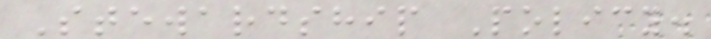Stewardship Policy.
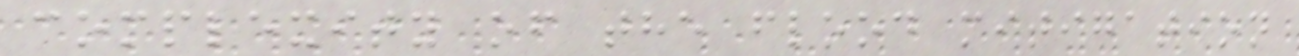complexity of the flood mitigation
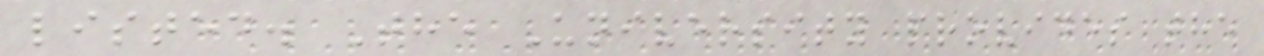listed. The University provides the
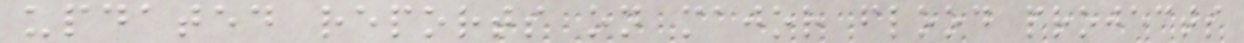updated reports on major flood projects
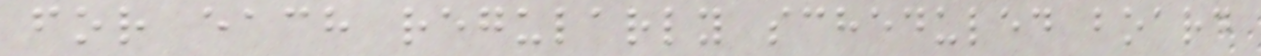for each regularly scheduled board
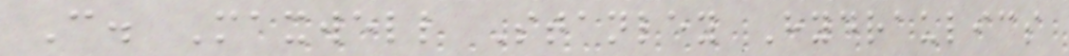C. Maxwell Stanley Hydraulics
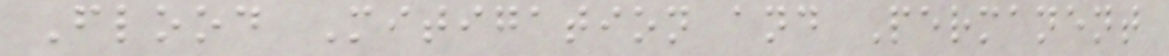Flood Mitigation and Permanent
